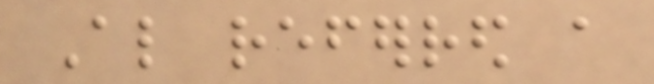Also referred a
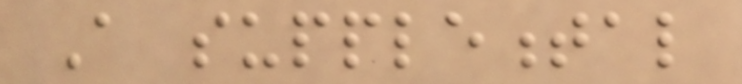A supplemental
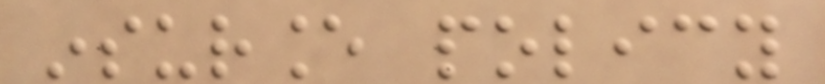insurance policy
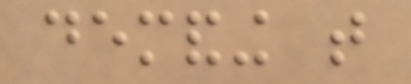demanding that
